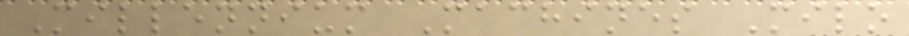Millennium Machines Milo
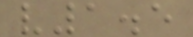v1.5
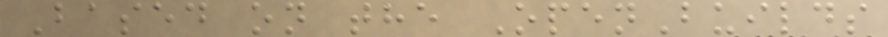Based on the OpenBuilds
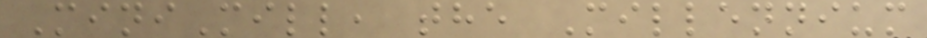MiniMill, the Millennium
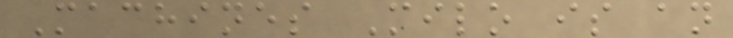Machines Milo is an
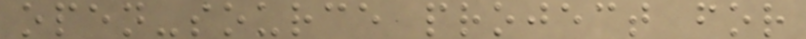open-source project for
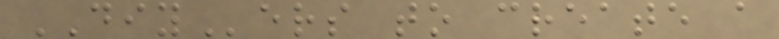DIYers to create a
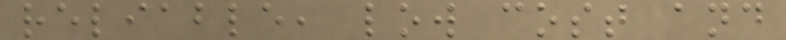reliable, low cost and
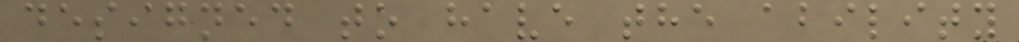designed to have the ability
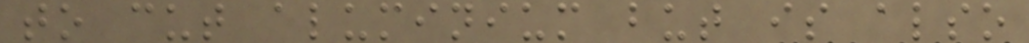to cut aluminium but is also
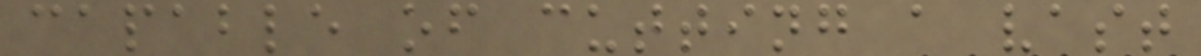capable of cutting a vast
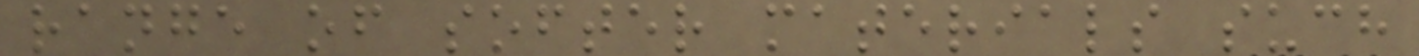range of softer materials such
